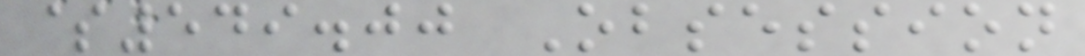$549.00 Obsession
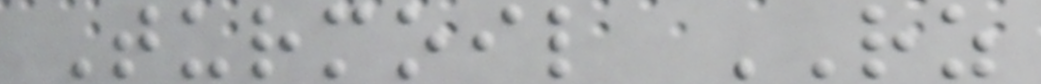Turmoil RZ
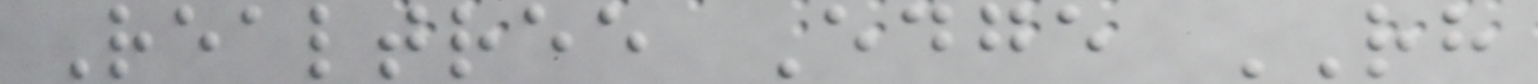Realtree Edge RH
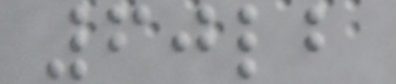60lb
